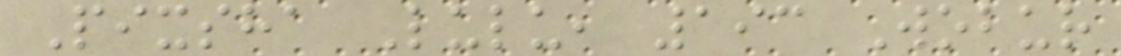Pixsha Lulu, 193 Wobur
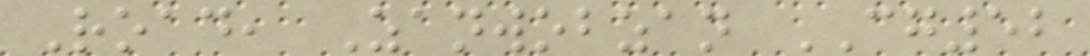Road, Zanwobzan CG52
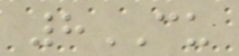8CU
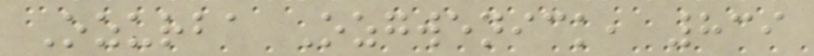Ozurba Ozgwenick, 839
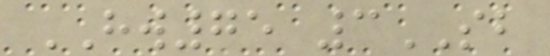HW75 3SB
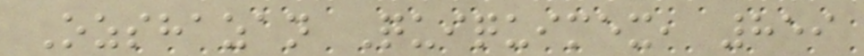Ozshazan Quiquimex, 859
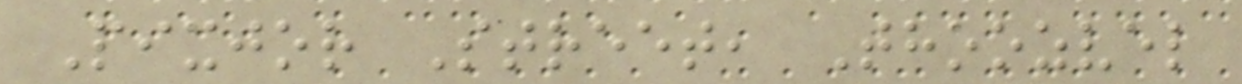Pixjor Street, Thoozvel
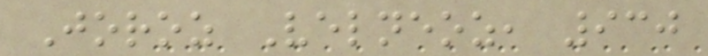Joroz Velneoz, 930
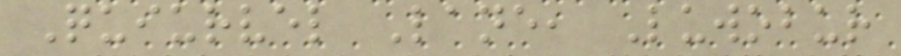Quiurvel Lane, Luwobur
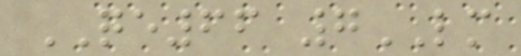QE66 7LM
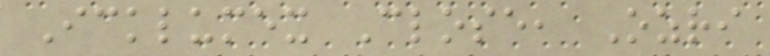Icklumex Close, Ozri
